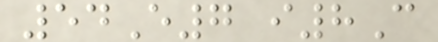54E7 i8C
